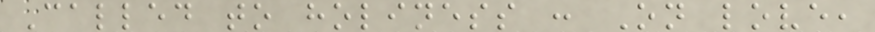Called to holiness : On love,
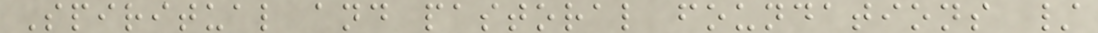Spiritual and pastoral foundations /
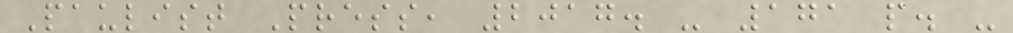Paulist Press, 2017. - 171 p. -
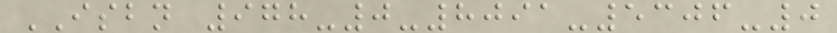ISBN 978-0-8091-5306-0
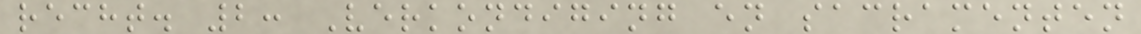recht. 2: Verkondiging en sacramenten
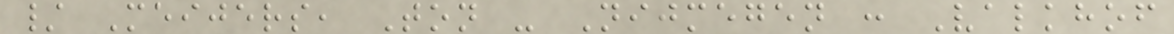/ Meijers, Ton - Nijmegen : Valkhof
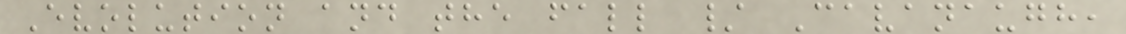Evolution and the fall / Cavanaugh,
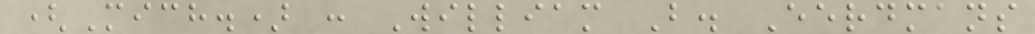(Mich.) : William B. Eerdmans
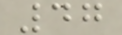47
